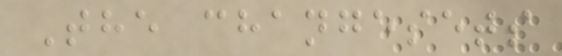The changesets
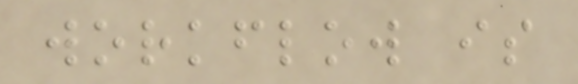workflow is
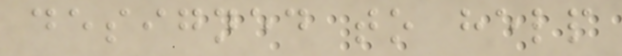designed to help
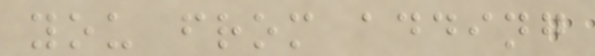you from adding
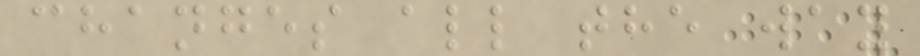changes all the way
